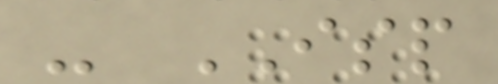- ISP
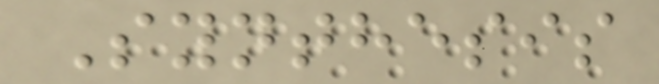Synthesis
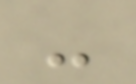-
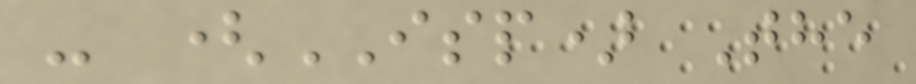- (ISP) The
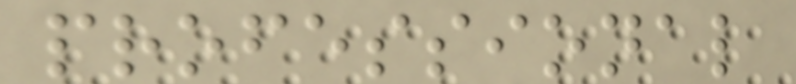professional
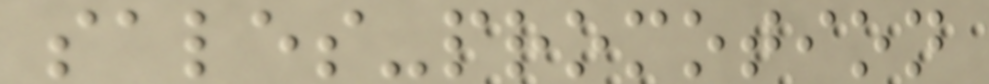sales-promotion
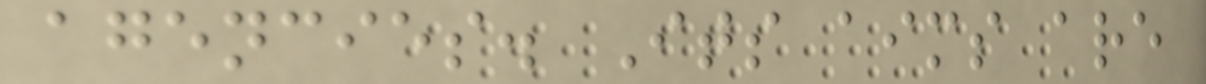agencies. Its aims are
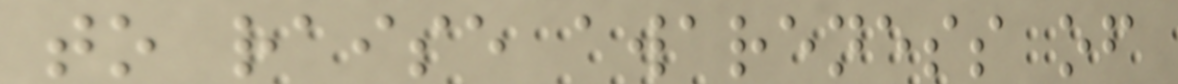to raise awareness of
